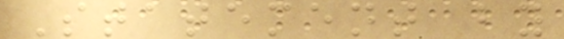Statement by
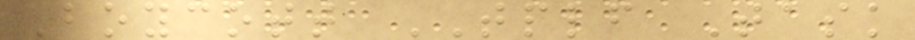Boycott TPLF Task
